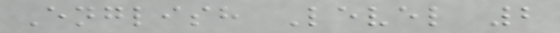English Level 2
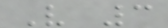V 3
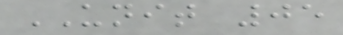UNIT 05
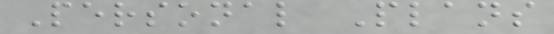Personal Plans
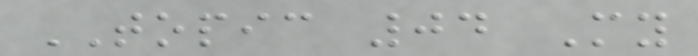TOPIC 04 My
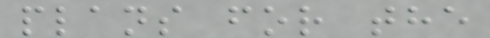plans for the
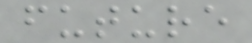future
